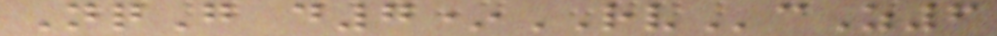NqG d7*RVcZ6
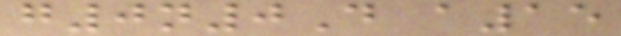g0n0D a15
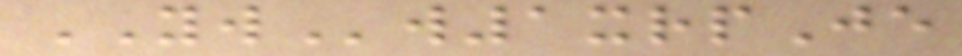YWw1xrpJe
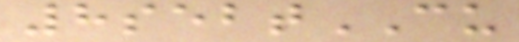8sebtCU
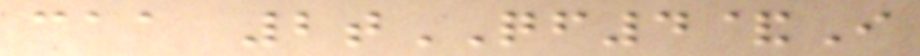caa 2tQF4&I
